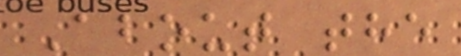About the
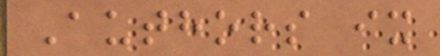Authors ix
